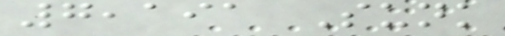7,191 Sunk
